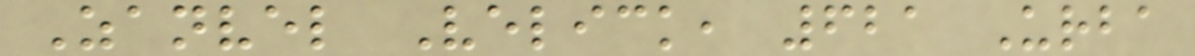Zanvel Velick, 621 Urba
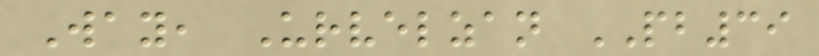Way, Urvelzan PB39
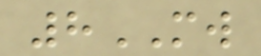8MW
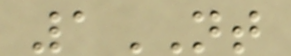1NT
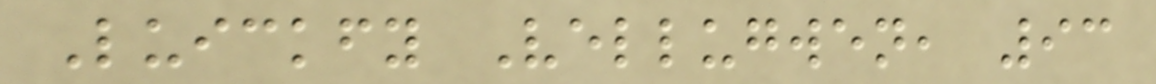Luickfy Vellugwen, 93
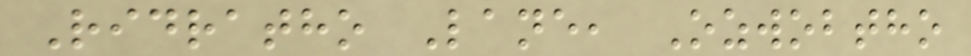Ridratho Lane, Ozwobtho
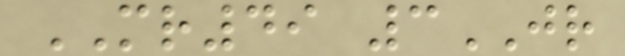MR49 3JR
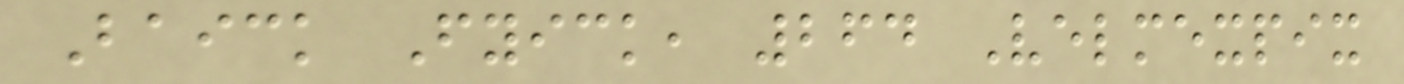Baick Fyick, 264 Velmexpix
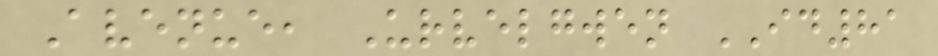Avenue, Urvelgwen ID81
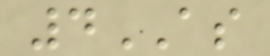4AS
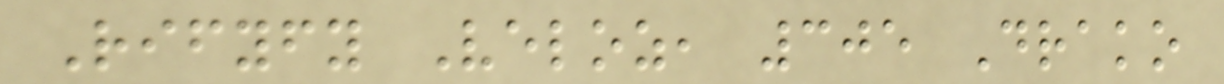Rifyfy Veloz, 305 Drako
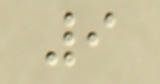9
